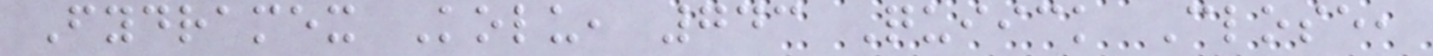Fydramex Kolu, 743 Quiick Close,
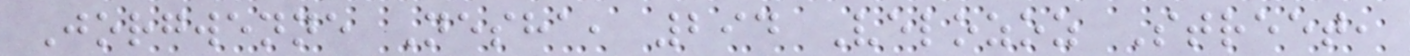Jorgwenne Nesha, 294 Velozoz Street,
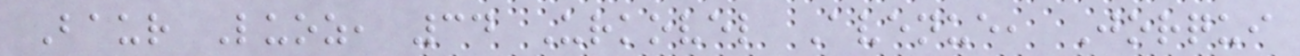Baur Luoz, 34 Urkovel Avenue, Jorqui
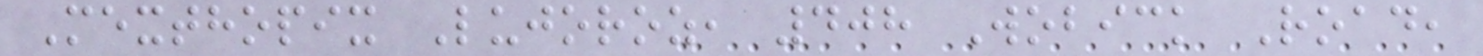Mexthopix Lujoroz, 408 Wobick Road,
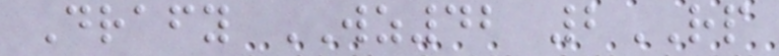Drafy WZ42 2RP
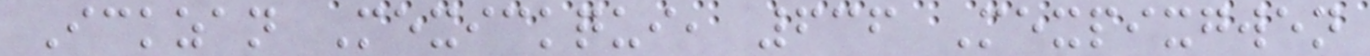Ickzan Mexickqui, 636 Mexpixgwen
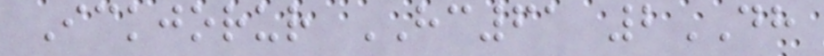Ickjorur HC61 2DH
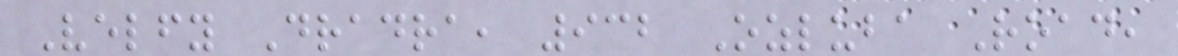Velfy Dradra, 932 Ozluba Road,
